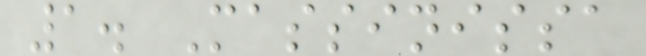1. Massinissa
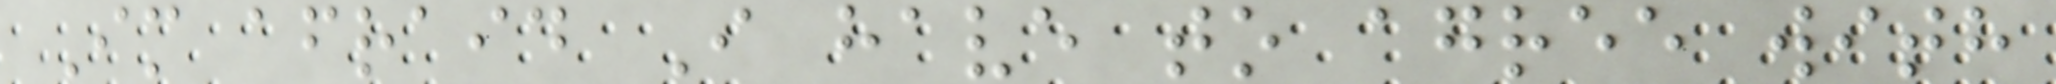Im afraid I have to agree with
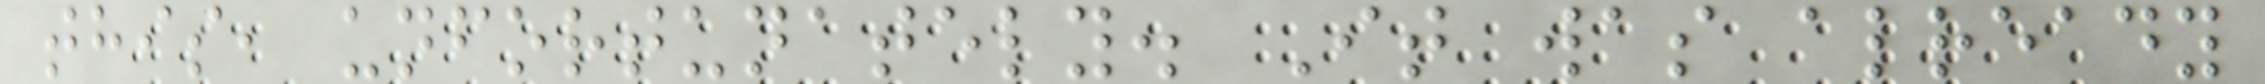this, unfortunately. It was already
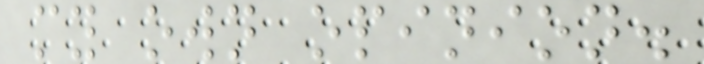my own opinion.
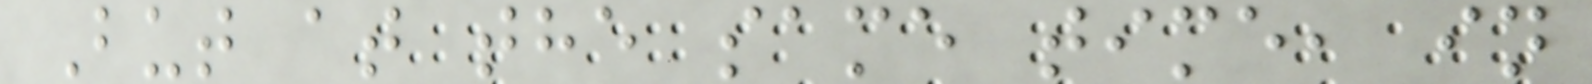But at the same time, in
